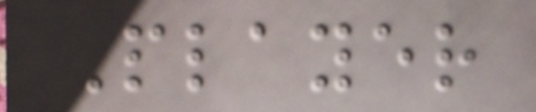Player
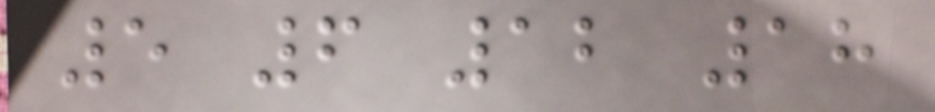5 6 12 18
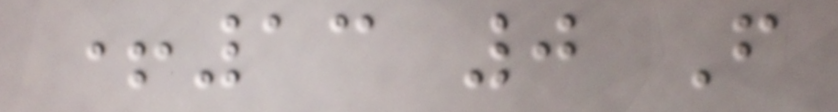+13 0 F
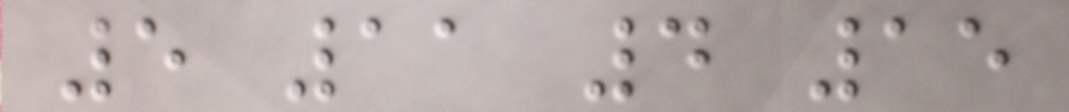5 11 4 15
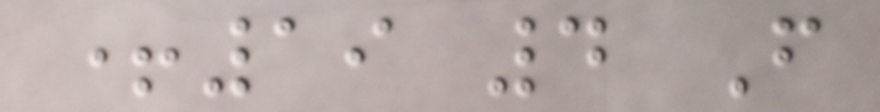+19 4 F
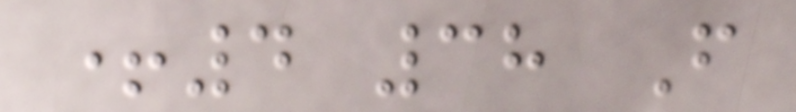+4 38 F
